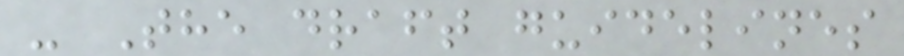- The draft guidelines
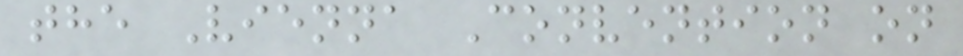the Vienna Convention on
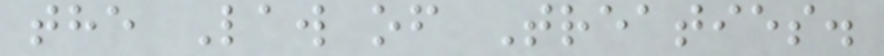the Law of Treaties.
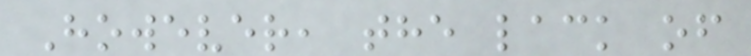However, the lack of
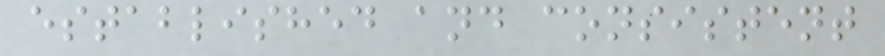established and consistent
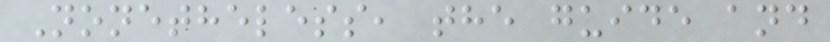Nonetheless, the guide and
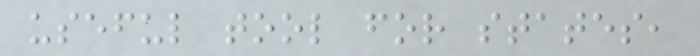useful tool for states,
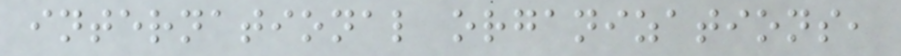international organizations,
